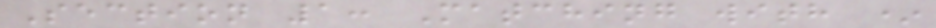Section 1: Matching with *
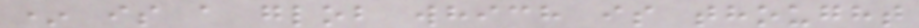* is a glob which is thought
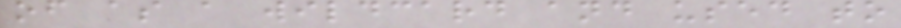of as a wildcard and used to
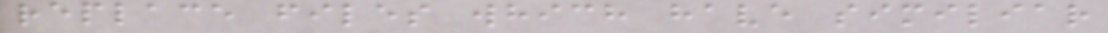replace files which have similiar
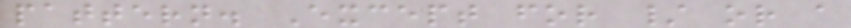pattern. Except for / or a
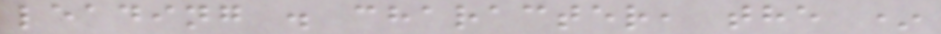leading . character, the *
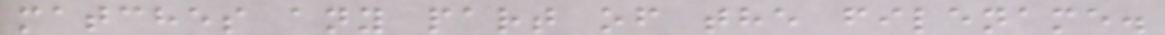matches any part of the filename.
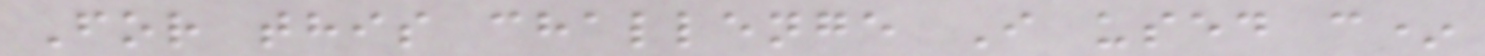For this challenge I used c*
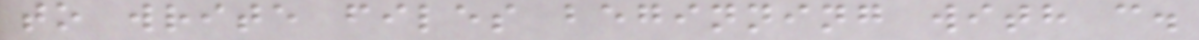to write files beginning with c.
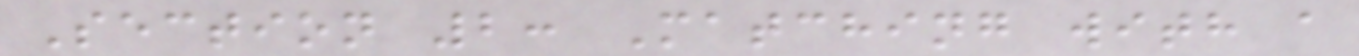Section 2: Matching with a
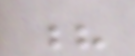?
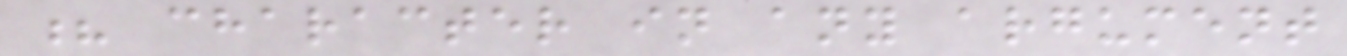? character in any argument
